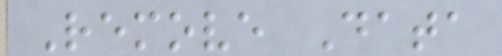Remove Data
